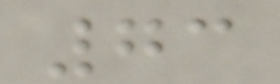73
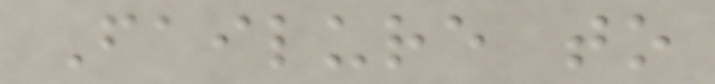Failure to
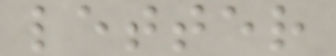letter
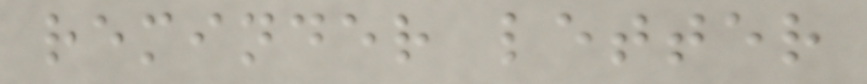reminder letter
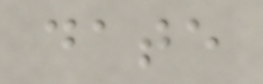date
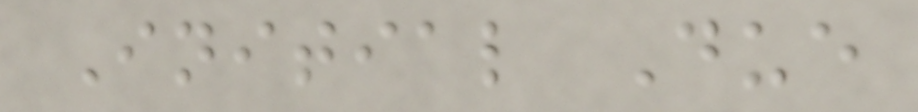Initial Due
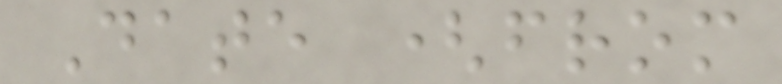Date (from
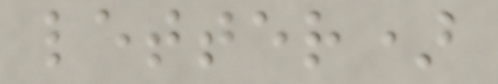letter)
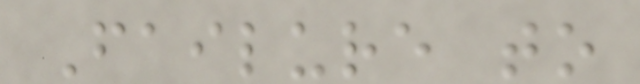Failure to
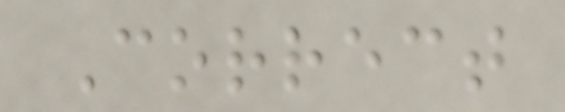Correct
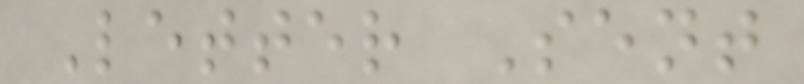Letter Sent
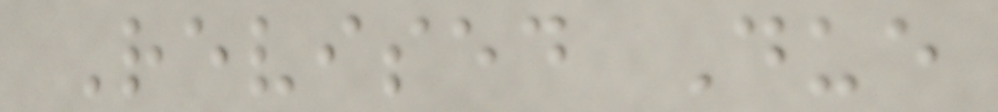Revised Due
